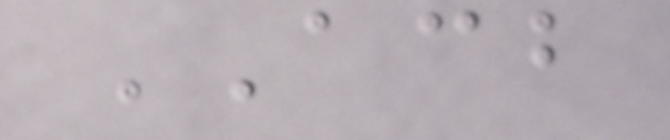ACB
